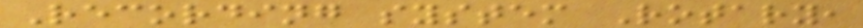Recording system Rotary,
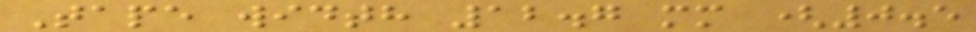Tape width 12.7 mm (0.5
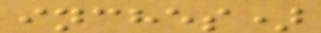inches)
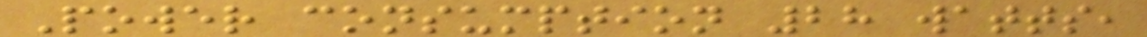Power consumption 28 watts,
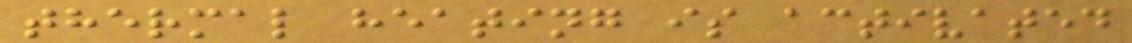thermal heating is activated
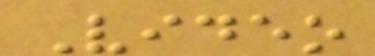Video
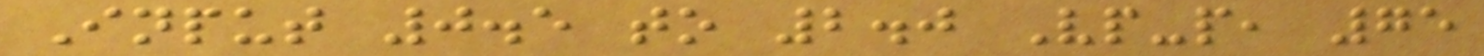Input 0.5 to 2.0 Vp-p, 75
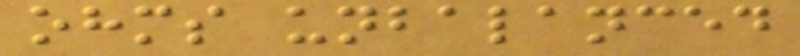ohms unbalanced
